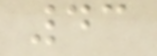43
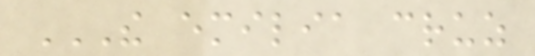THE EMILIA CRUZ
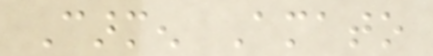Carmen Amato
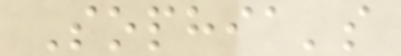Sophia's
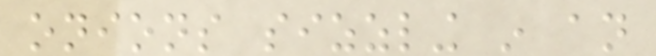onions sizzling in an
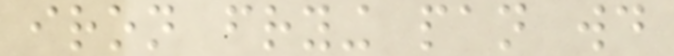iron frying pan would
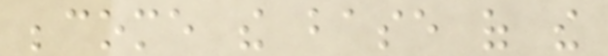become the base of the
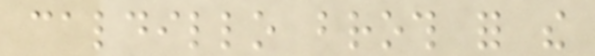caldillo broth for the
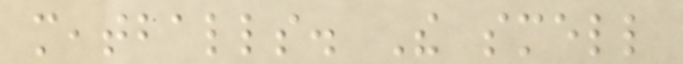meatballs. The smell
